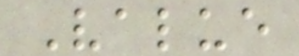Value
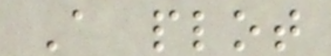A plot
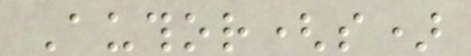Author(s)
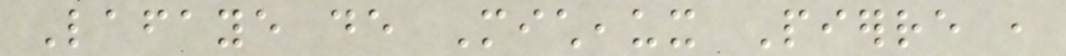Lafaye de Micheaux Pierre ,
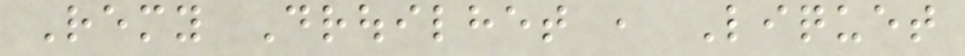Remy Drouilhet , Liquet
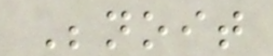Benoit
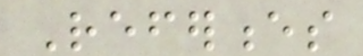References
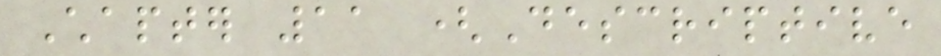Chapter 11 (Descriptive
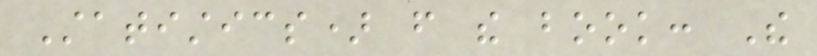Statistics) from the book: The
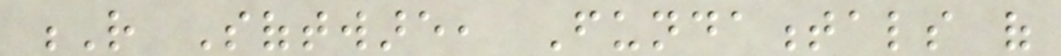R Software, Fundamentals of
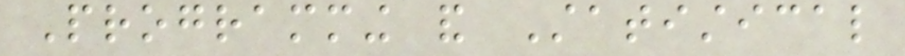Programming and Statistical
